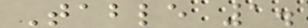Table 1.
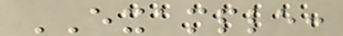EXAMPLE:
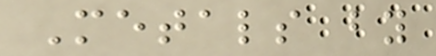Metals by
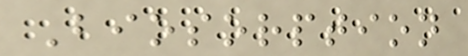Biosorption
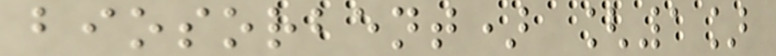biosorbent) [1]
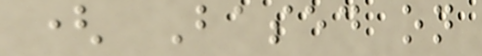( Based on
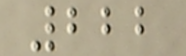222
